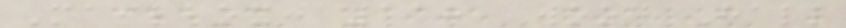Mailbox: 118 Wood Hall
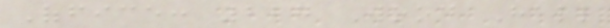Office: 227 Wood Hall
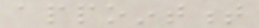appointment
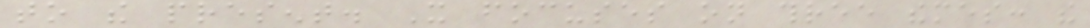to the present. It focuses on three themes: the
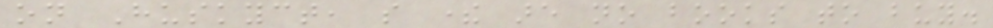on Huskyct, so there are no books to buy.
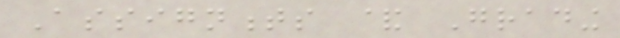Assignments & Grading
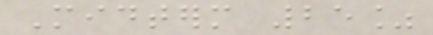Midterm 25%
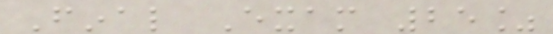Final Exam 25%
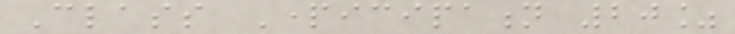Class Participation 20%
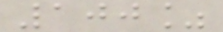100%
